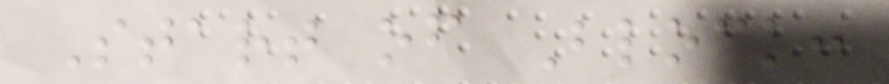Start of Block:
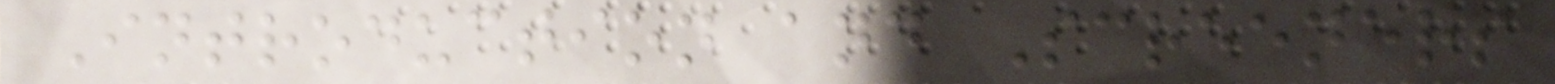Introduction and Screeners
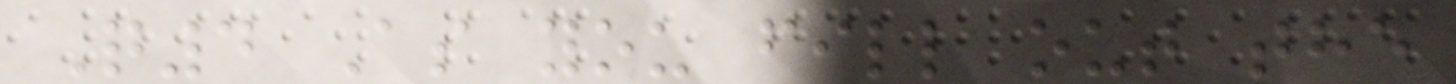Q4 As you fill out the
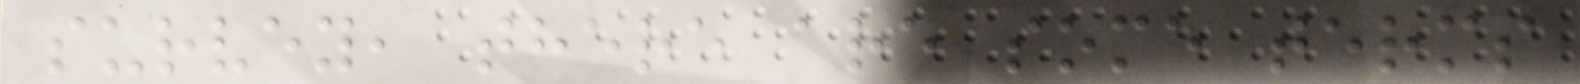survey, there are some terms
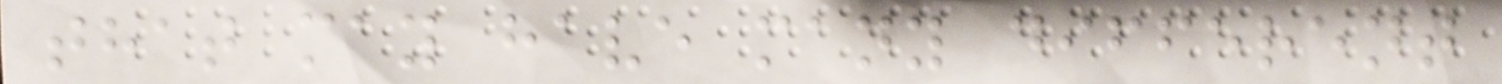that may have many different
